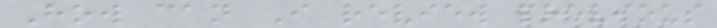How can I review previous
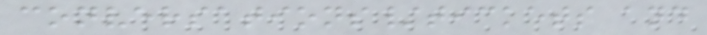conversations/tickets and
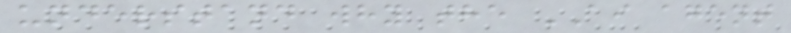understand why the AI agent
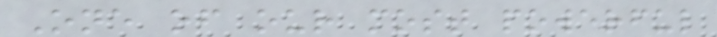One of our most powerful
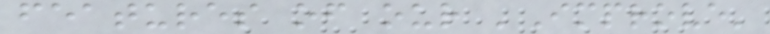features of our 'Improve'
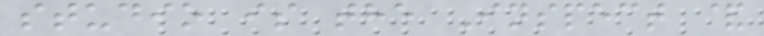studio is the Inspect &
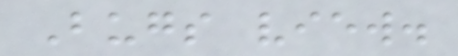Bugs view.
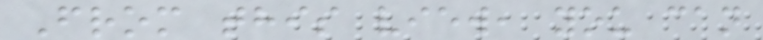From this view, you can
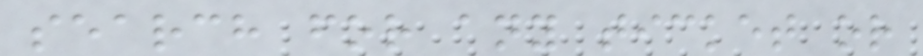search for any ticket or
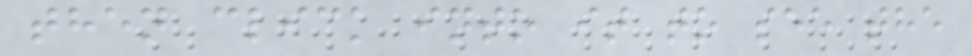then click into it to see the
